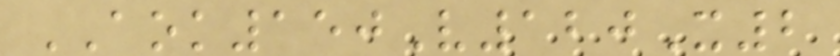AOK150V120X2
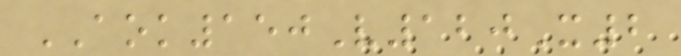AOK150V120X2
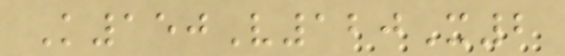K150V120X2
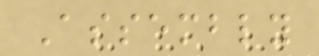Assembly
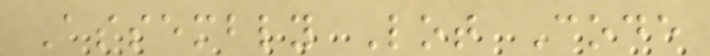Assembly Lot Code
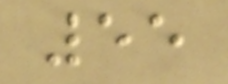55
